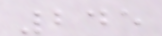245
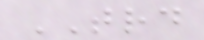TRD
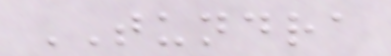TUNDRA
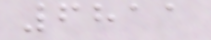6811
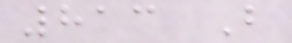813 B
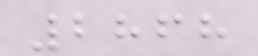2868
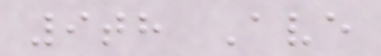9th Ave
